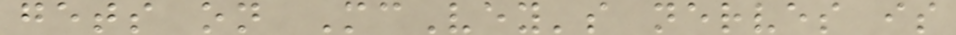gets on McVey's nerves is
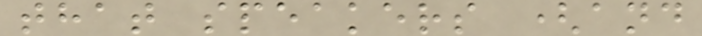that speakers (and
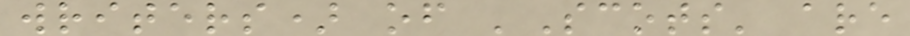writers) of 'Scots' are
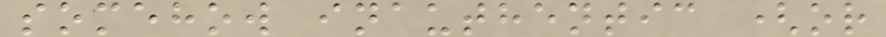somehow inauthentic (or
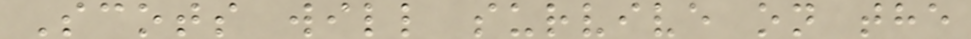Scots will survive on the
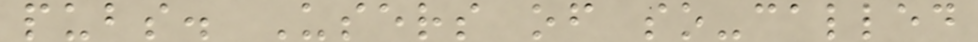pubs. Users of so-called
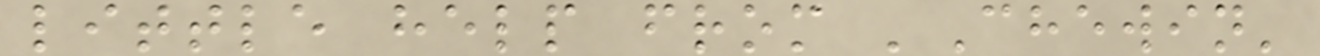little help from 'Chewin'
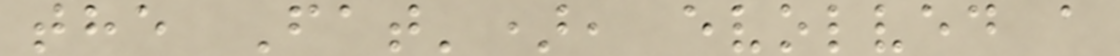the Fat'), evolved a
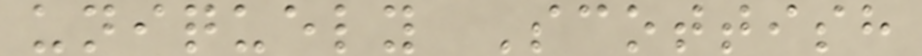uniquely Scottish
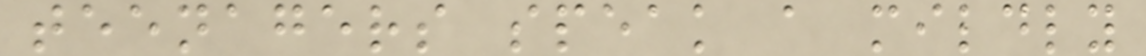teenagers speak a mildly
